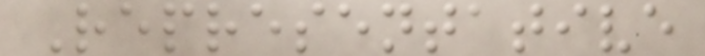Representative
